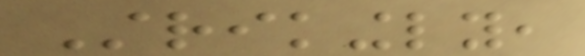Strikingly,
